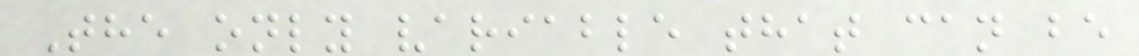The only variable that can be
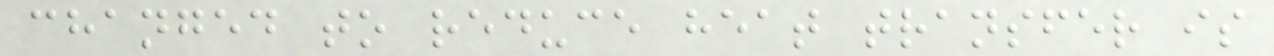changed to reduce heat transfer is
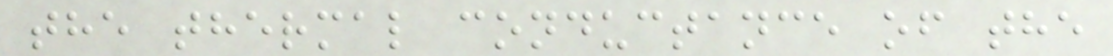the thermal conductance of the
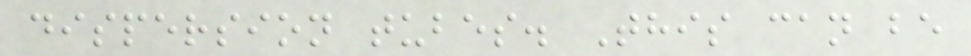dispersion tubes. This can be
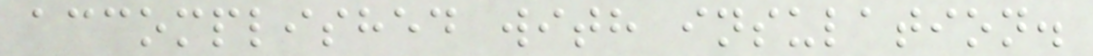accomplished with insulation.
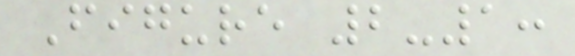Figure 2-1:
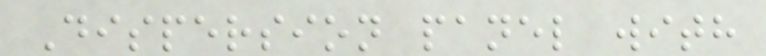Dispersion panel with
